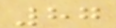87
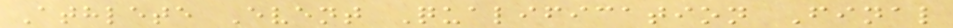Athlete Event Qualification Final
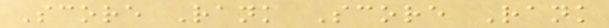Score Rank Score Rank
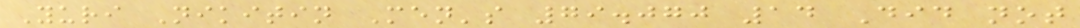Yuri Nikitin Men's 79.070 14 Did not
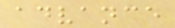advance
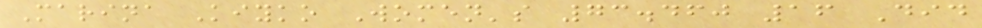Marina Kiyko Women's 73.460 16 Did
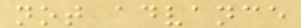not advance
